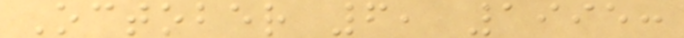October 6, 1995:
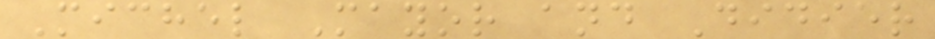Michel Mayor and Didier
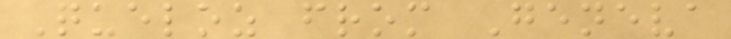Queloz from Geneva
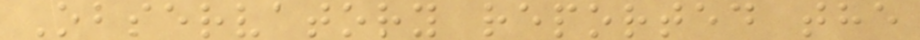Observatory reported the
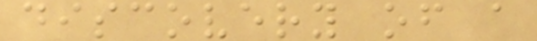discovery of a
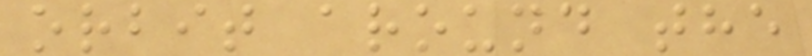orbit around the
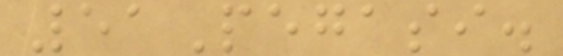51Pegasi.
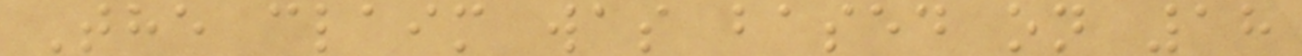The claim was based on 18
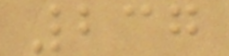237
